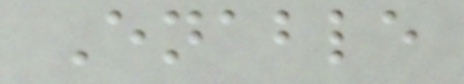Enable
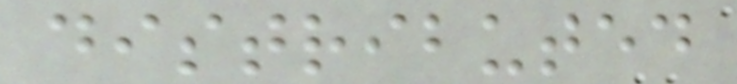distributed
